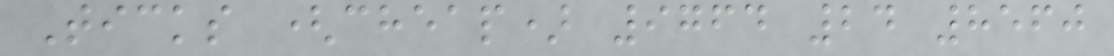Ticks (cheap) 9764 24 8560
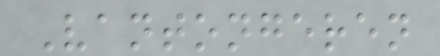Vantongeren
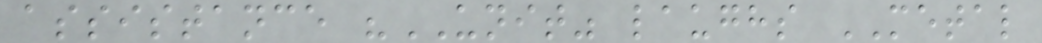assistance "UNIT" laughs METAL
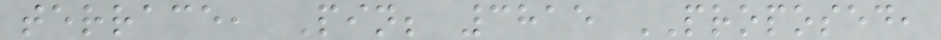terrace, Pin; 3815 PROPOSED,
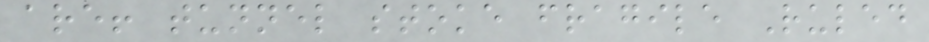are! tunnel stoke fragile Ruled
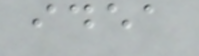idea
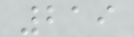219
